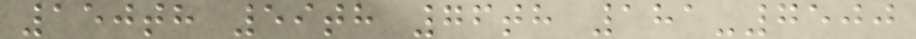150th 59th 76th 181-7500
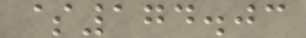$174.03
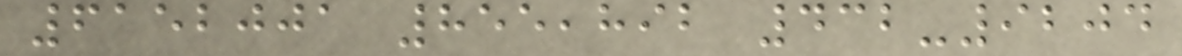6152001 855,892 432-9204
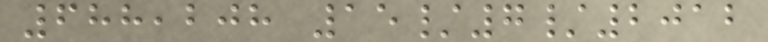688,208 15/7/2012
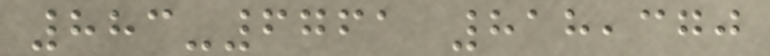883-6761 818,370
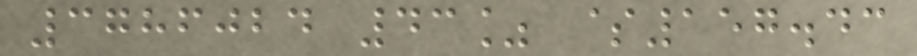3786024 43% $157.43
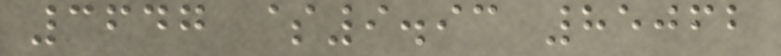3647 $9.93 85062
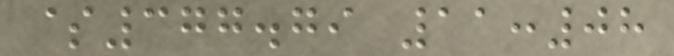$377.79 11:08
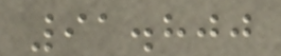91.800
